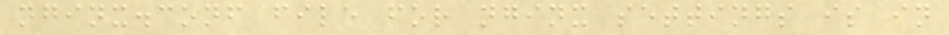nginx.conf file for nginx settings is in
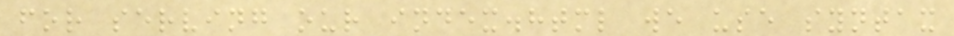for serving our index.html we use syntax
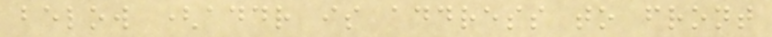below (addr is address to front
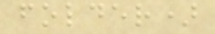folder)
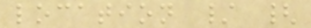location / {
